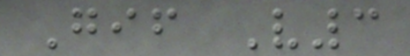Gif V3
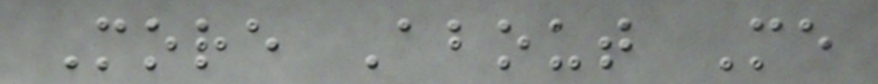More About Me
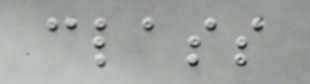class
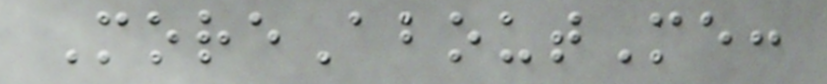MoreAboutMe:
